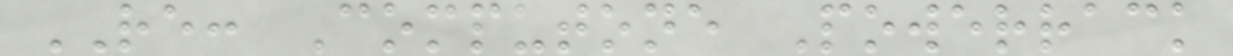RE: Computone Powerrack
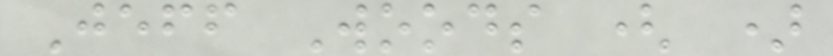Jeff Woods ( )
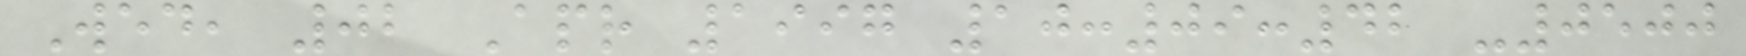Wed, 02 Apr 1997 10:09:42 -0500
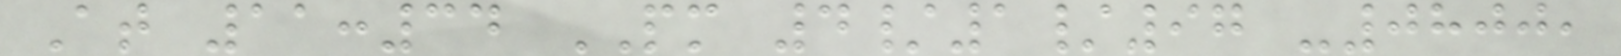At 11:34 PM 4/1/97 -0800,
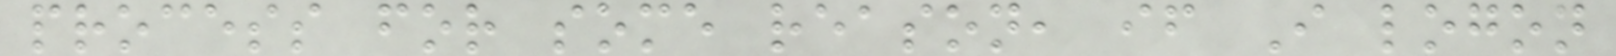process for some reason, if I logon
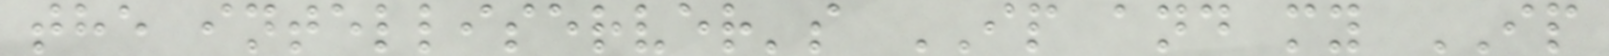the intelliserver's IP and my IP
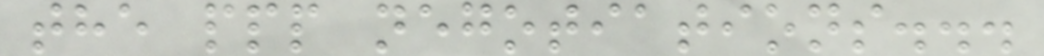the ppp negotiations...
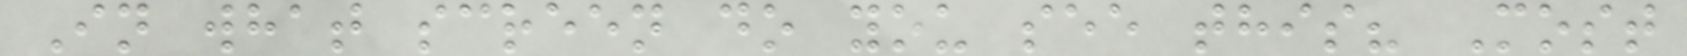In what screen do you see this? Most
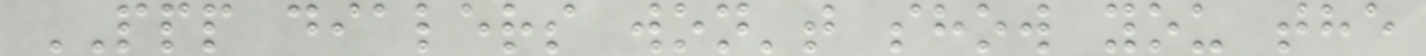PPP dialers won't show you the
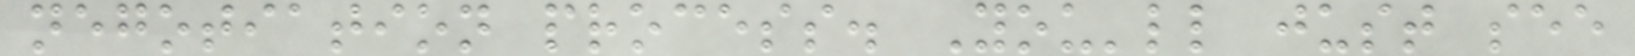negotiation process. You'll just see
